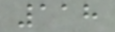118
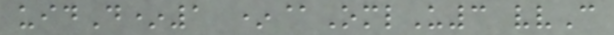uidD*1 *@OmlU3 vvC
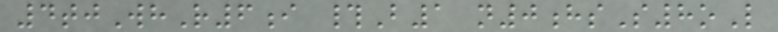4tjWhR6i #B1 n0hsS8oL
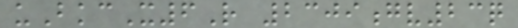uBkcX6R 2309gv23q
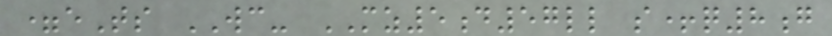=eTs WC- MZ5d57ll s+q8g
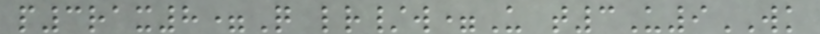p3rax8=Q lr/w=U t3U9WK
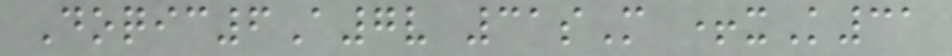Doqic6A7v 31sM +xK31
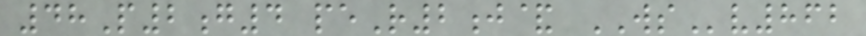48P2g4 peR2j& WSv862
